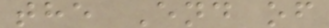the End of
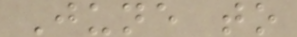June to
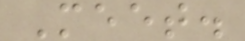Meet.
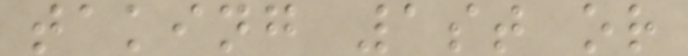taking 1st or
